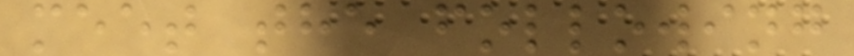meet the following
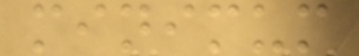minimum
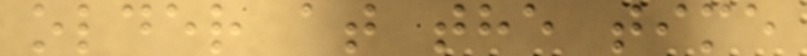older at the time
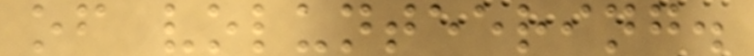of volunteering.
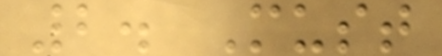2. Must
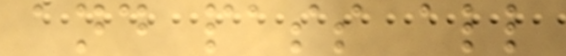and pass all
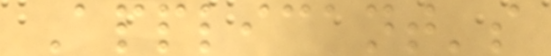Applicant's
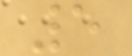5
